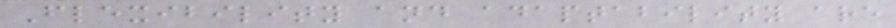Flexibility and adaptability are
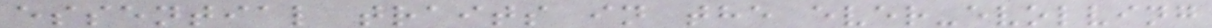essential traits in the ever-evolving
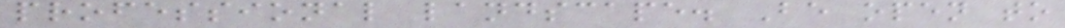professional landscape. Be open to
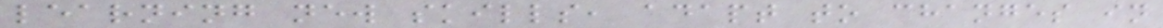learning new skills, adapt to changes in
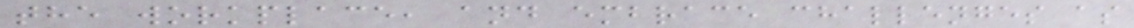the workplace, and embrace challenges as
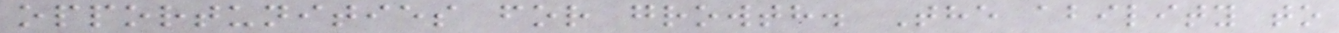opportunities for growth. The ability to
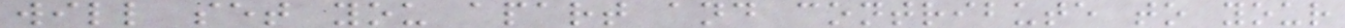will set you apart and contribute to your
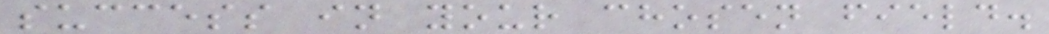success in your chosen field.
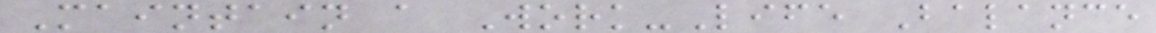Maintain a Work-Life Balance
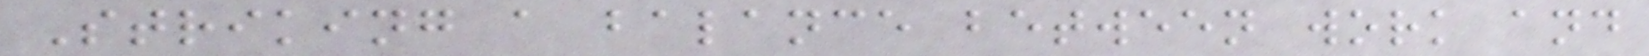Striking a balance between work and
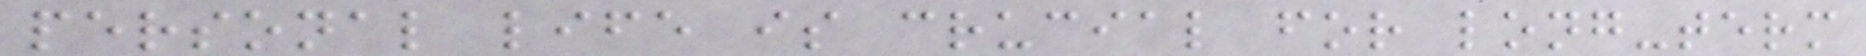personal life is crucial for long-term
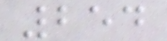254
